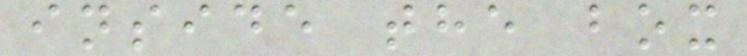inside the box
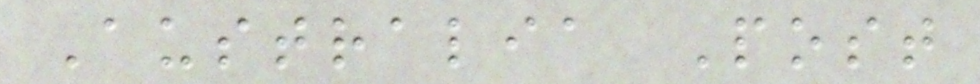Australia Post
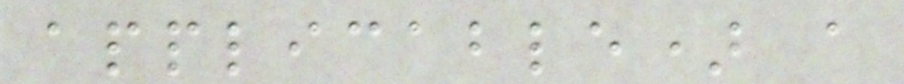applicable) a
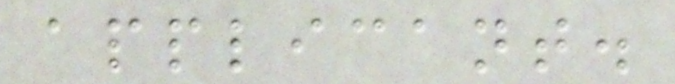applicant.
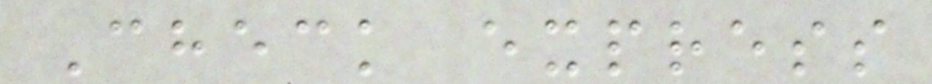Check express
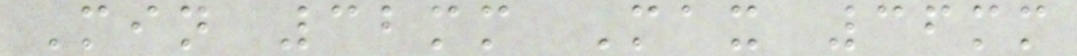Min 32mm Max 36mm
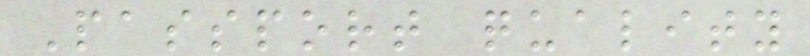Passport quality
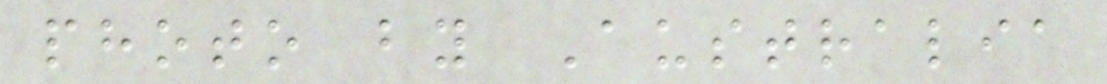photo by Australia
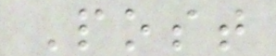Post
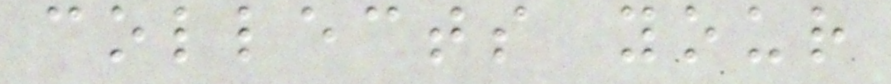collects your
